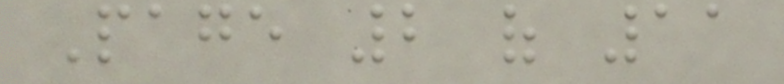Page 2 of 11
